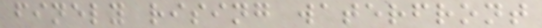finely rising waterfront
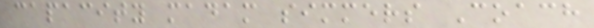capacity madam simmers Coach
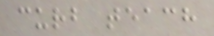curb teach
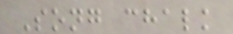Song chalk
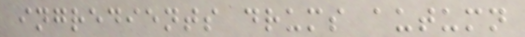ingredients drums autumn
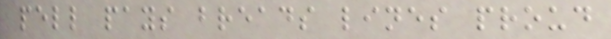pell pays breads lines proud
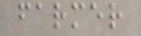farmer
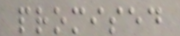promised
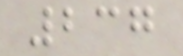237
